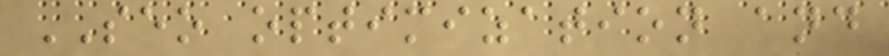SEO optimization and
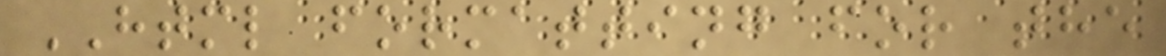HTML formatting for the
